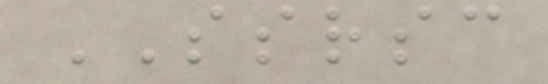SSRSC
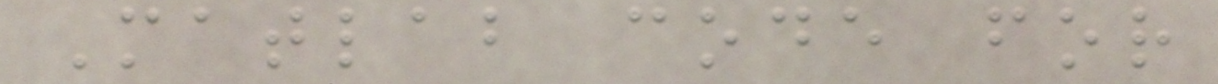Matlab code for
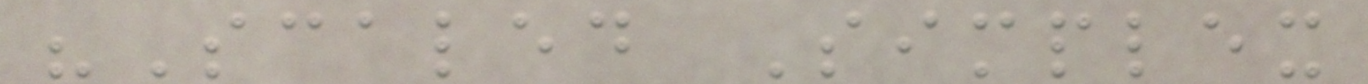"Scaled Simplex
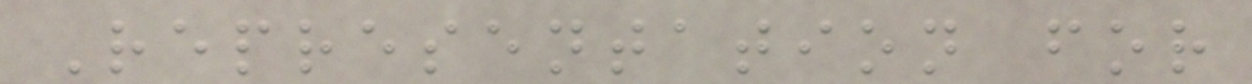Representation for
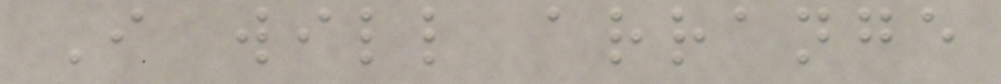I will arrange
